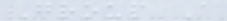Group A
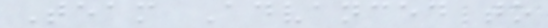Team Advanced to
